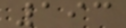193
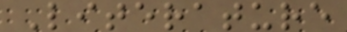Literature
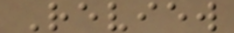Review
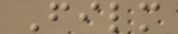Film
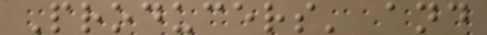Producers' and
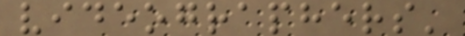videographers'
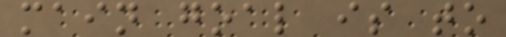main goal is to
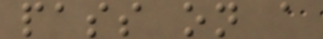pass on a
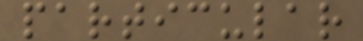particular
